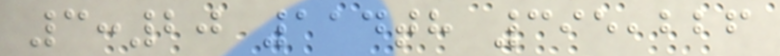3:20 114th 395,226
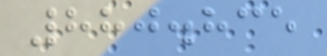880.835
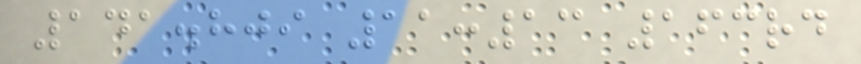141.809 11:13 163rd
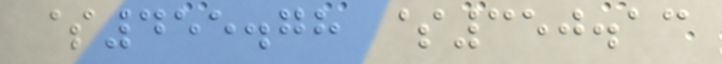$455.78 $350.13
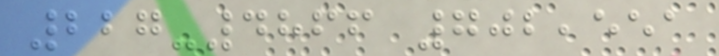227-4866 702,551
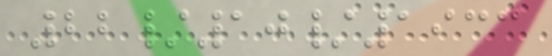22/10/1933
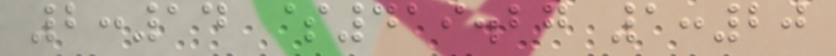2:14 $419.27 1:20
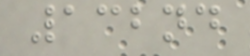132nd
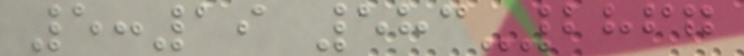5:19 583-2867
